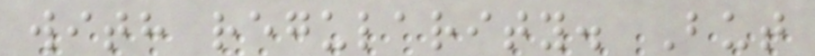with regularity. But
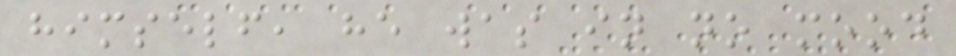himself, he was in no mood
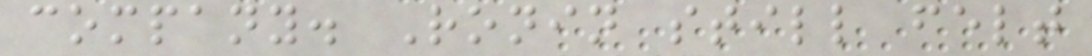company. Ronin still felt
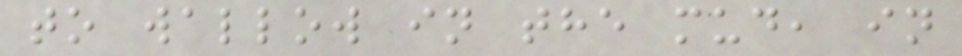to wallow in the mud, in
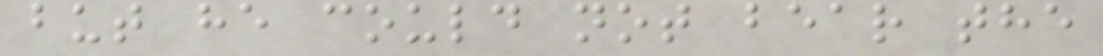but he could not bear the
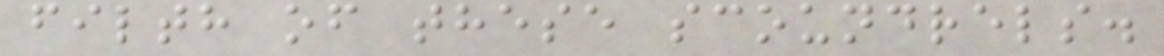filth of these scoundrels.
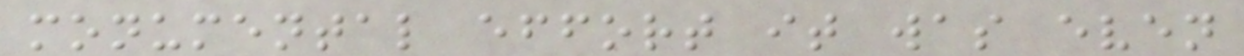monumental effort it was even
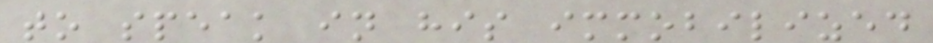to speak in his immobilized
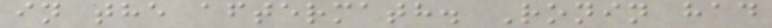in the aftermath. Ronin had
